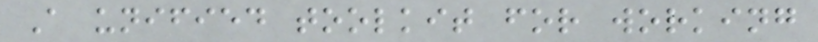A unified toolkit for working
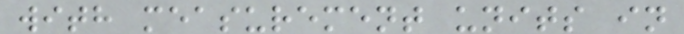with measurement units in
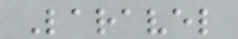Laravel
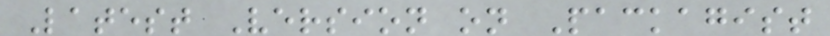Latest Version on Packagist
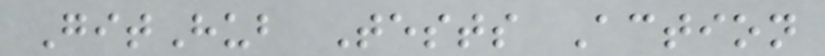GitHub Tests Action
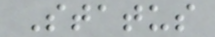Status
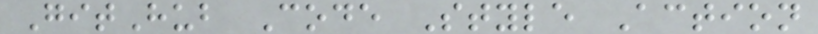GitHub Code Style Action
